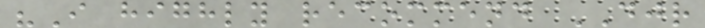"I highly recommend DJR
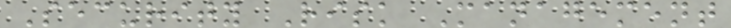Security Risk Management
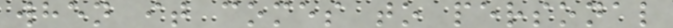when it comes to personal
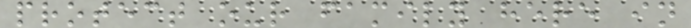protect our family here in
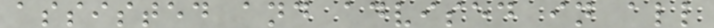assisted and advised in all
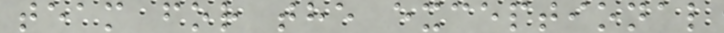team for the exceptional
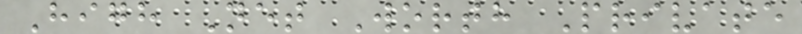High Net Worth Private
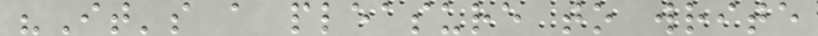"It's a pleasure to write
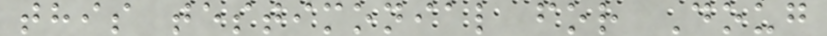this testimonial for Doug
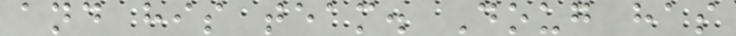and his team. Doug has
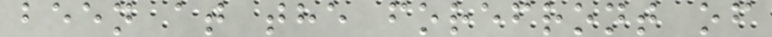been at the forefront of
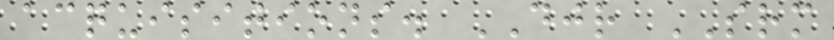acquisitions. DJR SRM
